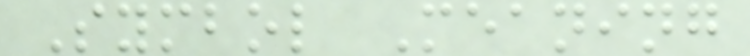Symbol Meaning
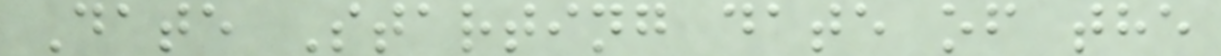Date Starting date of the
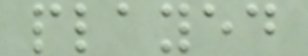played
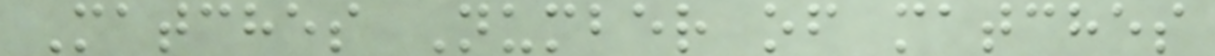Matches Number of matches
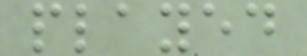played
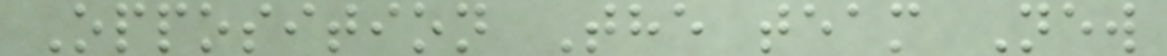Opposition The team New
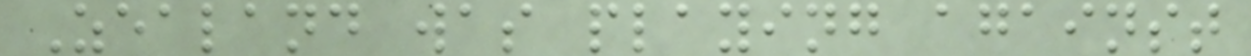Zealand was playing against
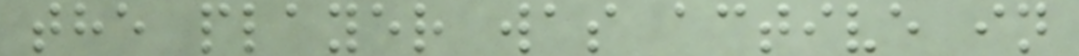the player was active in
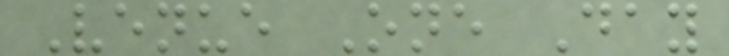Venue One Day
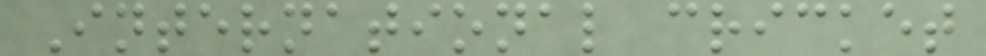International cricket
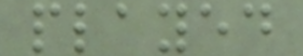played
